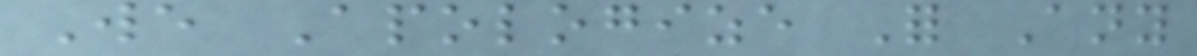We Apologize For Any
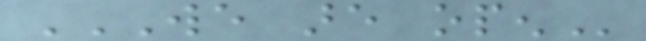WE ARE OPEN
